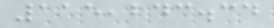115,243.34
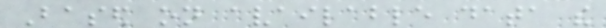Based on available data the
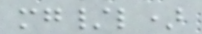mg/l)
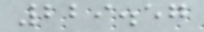229.57
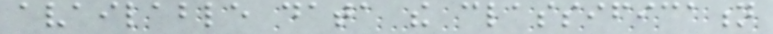available data the classification
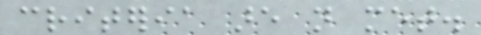criteria are not met.
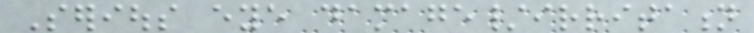Serious eye damage/irritation
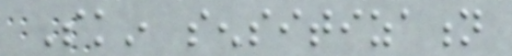Skin sensitization
